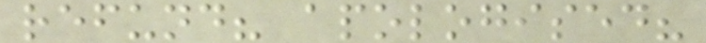refund? apologised?
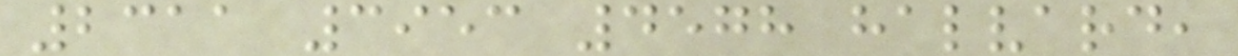2311 3953 4578 halvard,
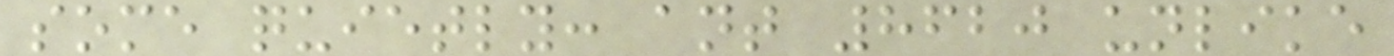some quietly: ant 8620 unlike
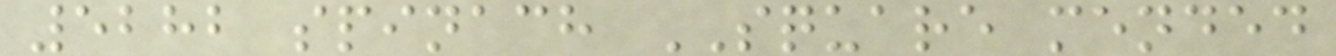5282 spinach SQUARE mended
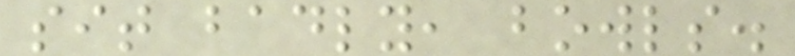sit badly, bowls.
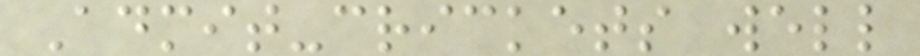Admit-crickets well
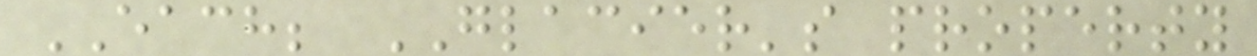EACH; GLACIER's property
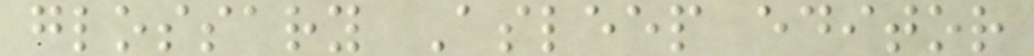glossary Asleep editor
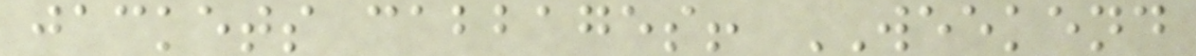jackets cabbages! WEEKEND
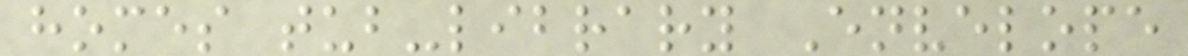homes tub-library Envelope
